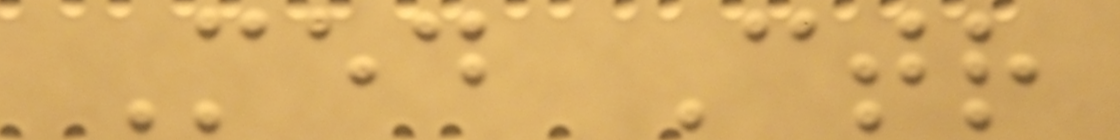Med Ctr
